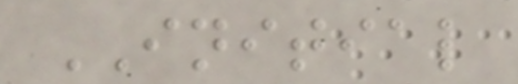INITIAL
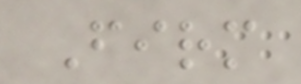Firm
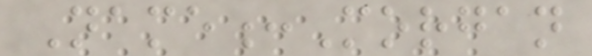Name:Morgan
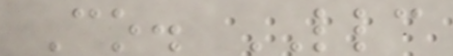Co. LLC
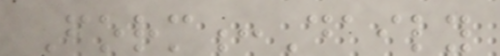Form:Daily
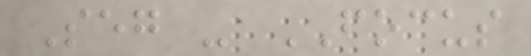Seg - FOCUS
